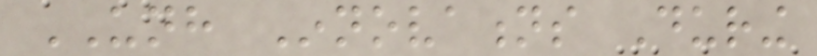UNH Innovations During
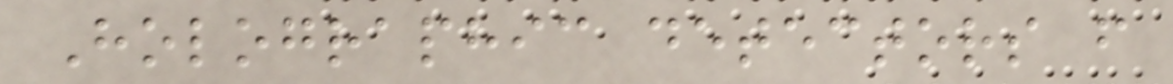Holographic detectors from
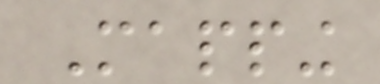Mapping
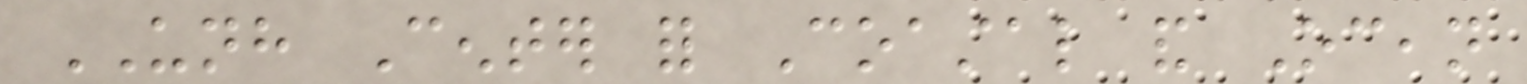UNH Center for Coastal and Ocean
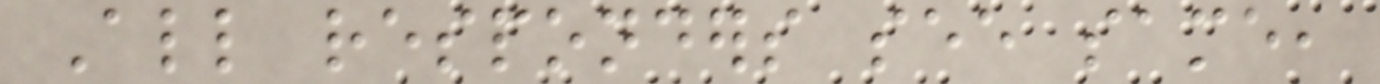All responders see same,
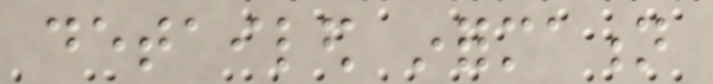detailed information
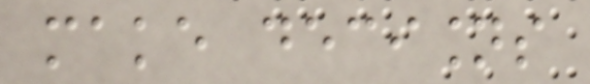make decisions
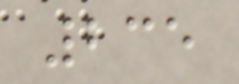235
